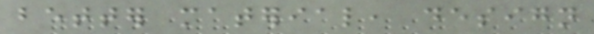better material, design
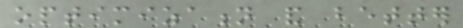optimization and better
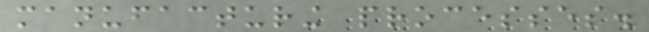manufacturing processes.
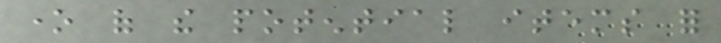one of the potential items for
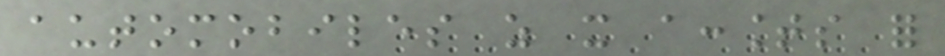automobiles as it accounts for
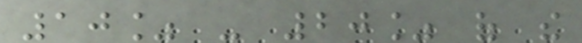10% - 20% of the
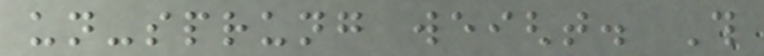un-sprung weight. This
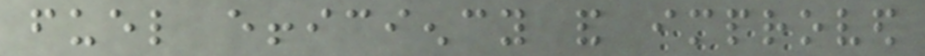fuel efficiency and improved
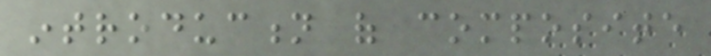introduction of composite
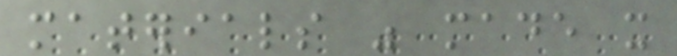materials was made it
